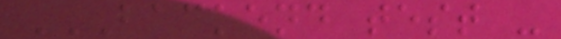BACKEND TEST -
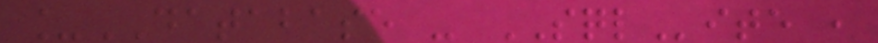_DATABASE - SQLite ,
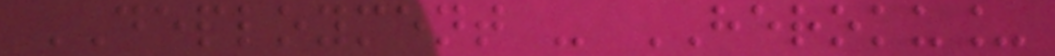DEPLOYMENT - HEROKU_
